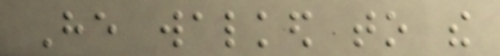He walked to the
